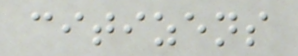citizens
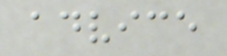advice
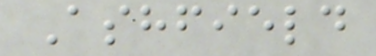Ashfield
